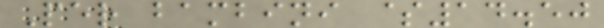Per bambini $14.50
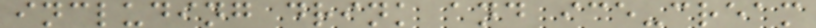including drink and ice-cream
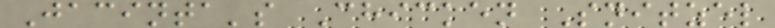Jacinta's Chicken Snitzel
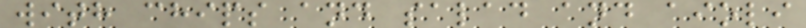with chips and salad and aioli
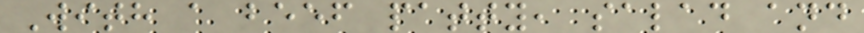With a beef patty, salad and
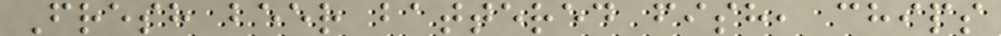Fresh beer battered fish, chips
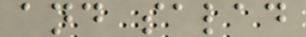and salad
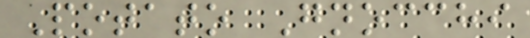Potato Gnocchi
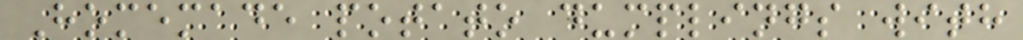Homemade potato dumplings with
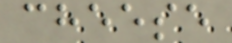cheese
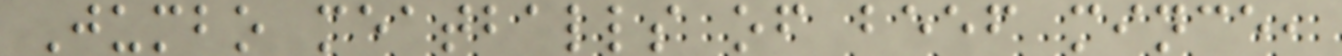Jumbo meatballs of beef mince,
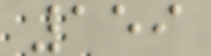159
